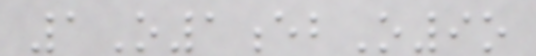1O1ebO9o
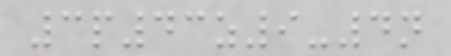3p43z9-4n
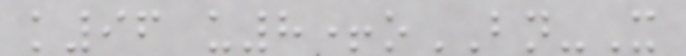k96 u8+oBN-X
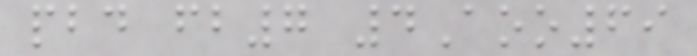pbd fb7 4Aoo69
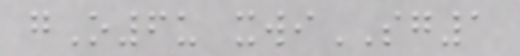gO6u xwiSG1
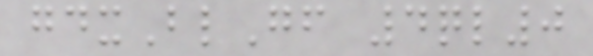gdxBlGf 4ql0
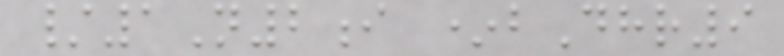/1N2i *bDhr9
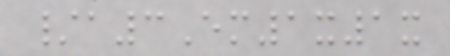/a3Em1x1x
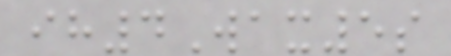ih4Wax5s
